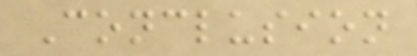Conclusion
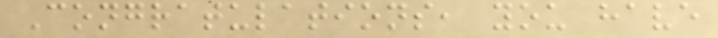Congratulations, you have
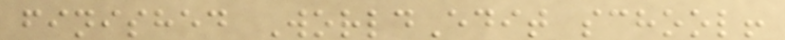finished WorldEdit school!
